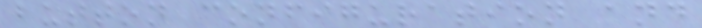button configuration and
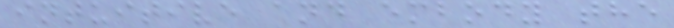intuitive and embody the
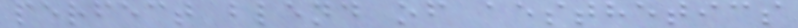perfect blend of aesthetics
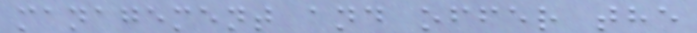management and offer the
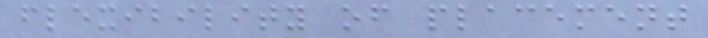flexibility of placement
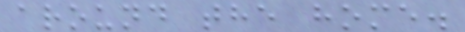around the home.
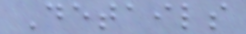Details
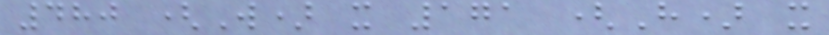480 (W) x 171 (H) x
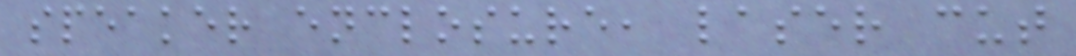speaker enclosure, laser cut
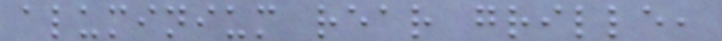aluminium rear grille,
